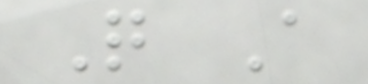Q A
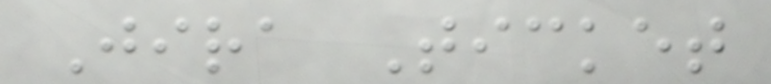Jira Ticket
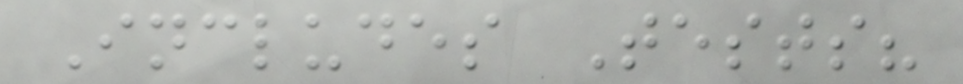Includes Tests?
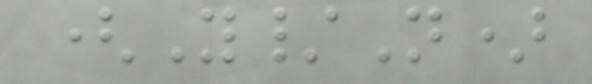(Y/N)
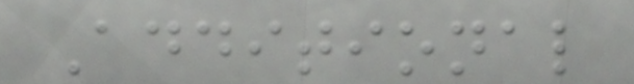Additional
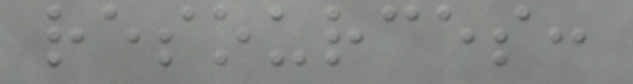resources:
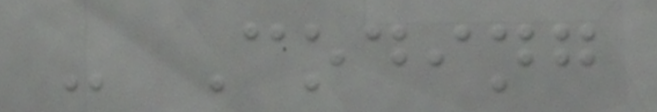- Coding
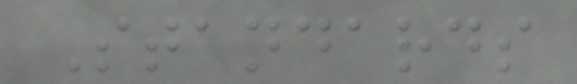Standards
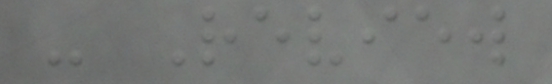- Review
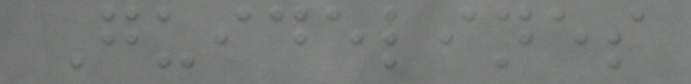Guidelines
